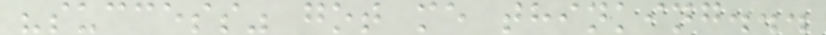"success" got me thinking...
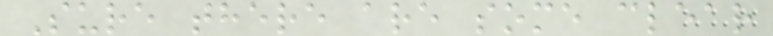Sure there are some clear
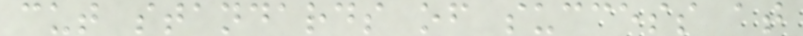cut standards of success at
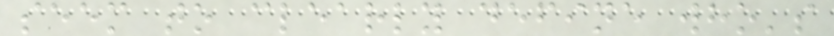seem to clearly define who's
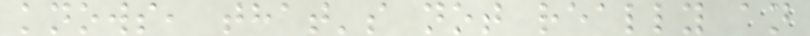knows, that's not really an
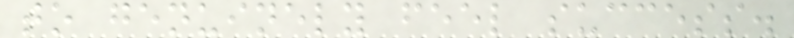to genuinely feel success.
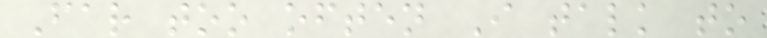Far too often I talk to
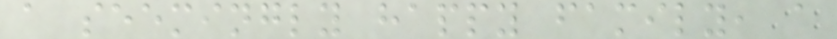a seemingly happy family, a
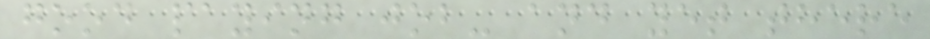good paying job- and yet there
